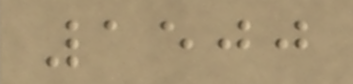1500
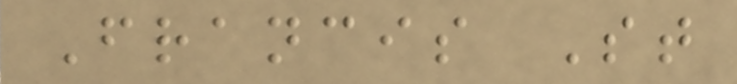Francis St
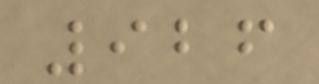926
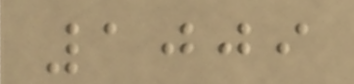1009
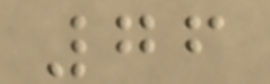76
